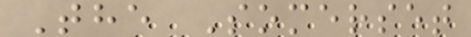The Somerset
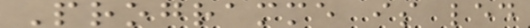Programme is led
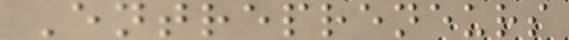Entrepreneurs
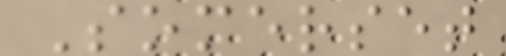Somerset
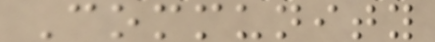Community
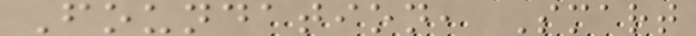Foundation, Smart
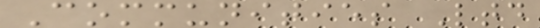Communities Ltd
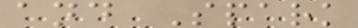and Spark
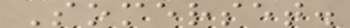Somerset.
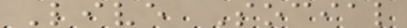Live Social
